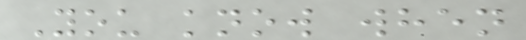You know when
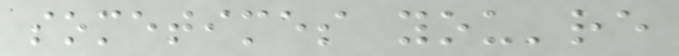sometimes you're
